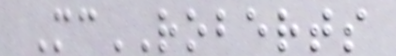McROBERTS
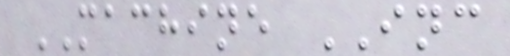MACHINE INC
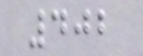402
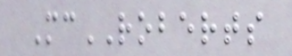McROBERTS
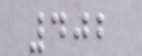402
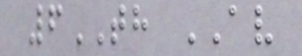6TH AV
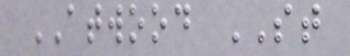ATWOOD ST
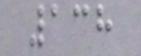138
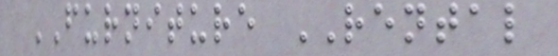FURNITURE RENTAL
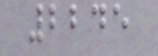2245
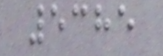5385
